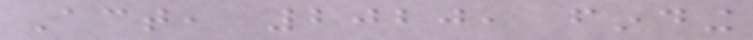Act, 2020, finding
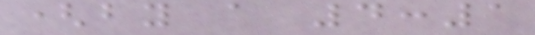(by a 4:1
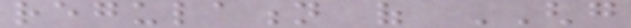regulation of GHG
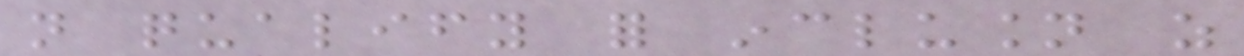not qualify for inclusion as
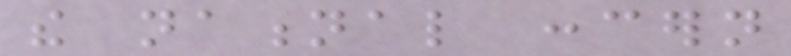the national concern
